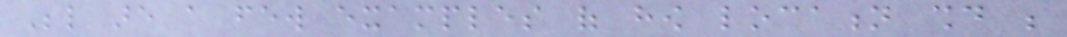Below are a few examples of how location should be
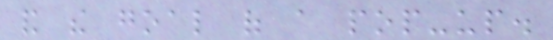and the goal of a pop-up.
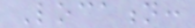Location:
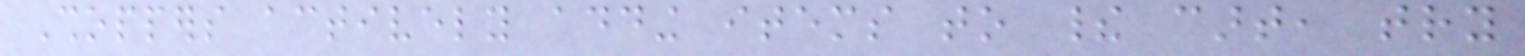Shoppers actively adding items to their cart, try
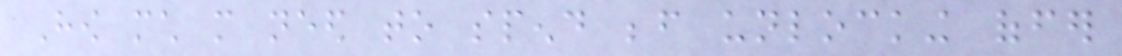How much more need to spend before unlocking offer
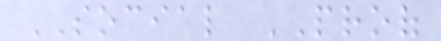SOCIAL PROOF
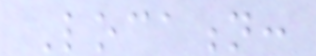Location:
